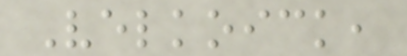Velkoick,
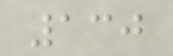130
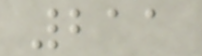211
